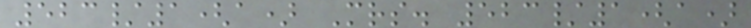523/1(a) Mrs. 523/1(a)
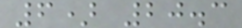6) 20.3
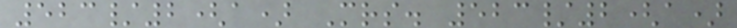523/2(a) Mrs. 523/2(a)
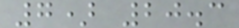7) 20.3
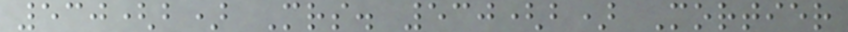530(b) Mrs. 530(b) Mortier
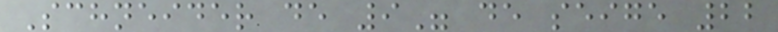Schneider de 9" de seige 22
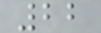22
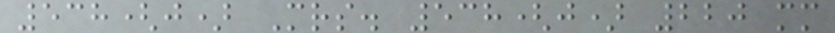538(j) Mrs. 538(j) 220 mm
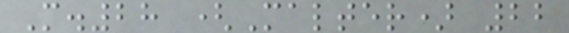M.28 (Malter) 22
